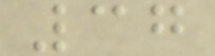37
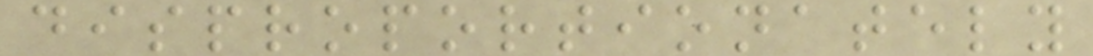disproportionately
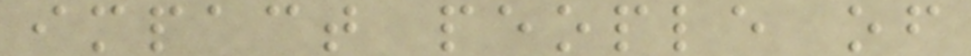impact people of
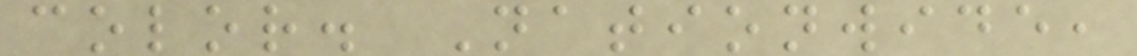color. Nationwide,
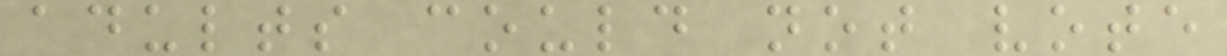adults could not vote
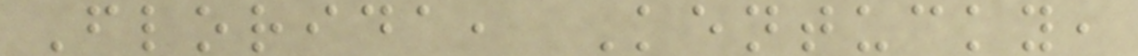Florida, Kentucky,
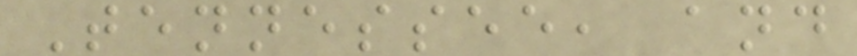Tennessee, and
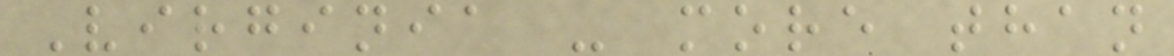Virginia - more than
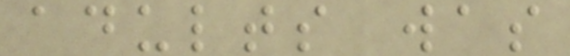adults was
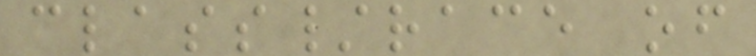class/race of
